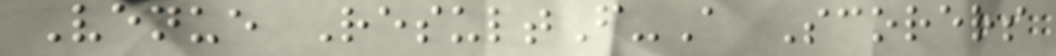Venue ResultF-A Scorers
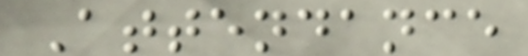Attendance
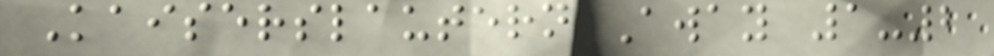Kaiserslautern Away 1-2
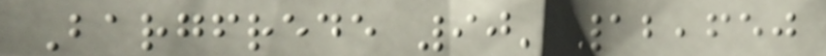Bargfrede 90' 12,650
